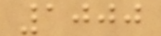1000
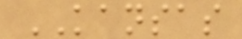KANSAS
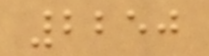2250
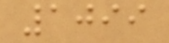1099
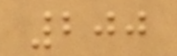200
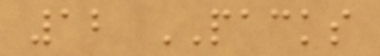12 PACKS
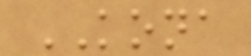KONA
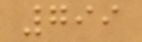799
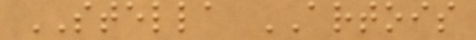STELLA ARTOIS
